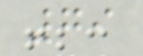79
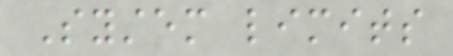System limits
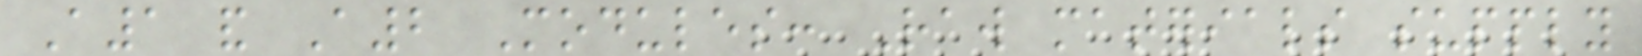A1 and A2 Modules: Raw materials supply
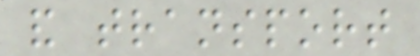and transport
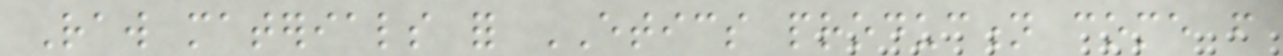Raw materials for ETICS production come from
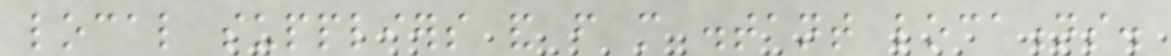local suppliers and from more distant locations.
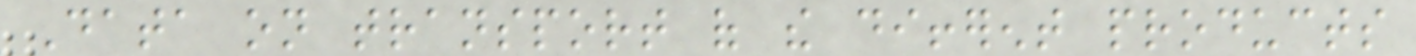Data on transport of the different products
